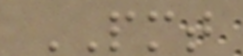PMT
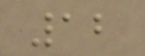12
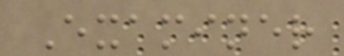Examiner
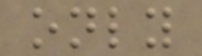only
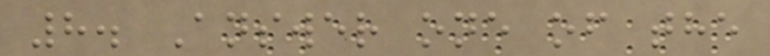8. Answer one of the
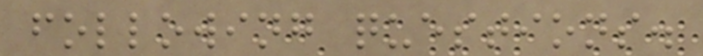following questions.
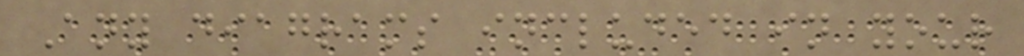Any diagrams included in your
